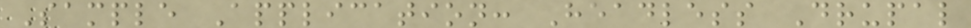Sample Application: Headless Drupal
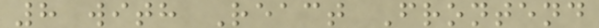8 with React Frontend
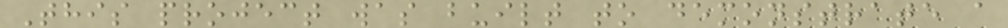This project was built to demonstrate a
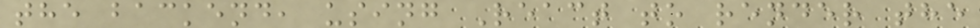the backend, using React to render the
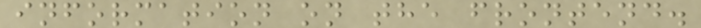information on the frontend.
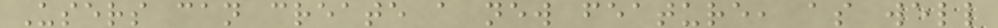Users can create a new feature, as well
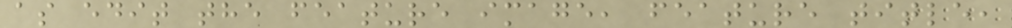as edit the feature image, feature title,
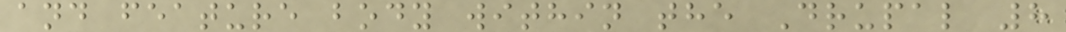and feature body within the Drupal 8
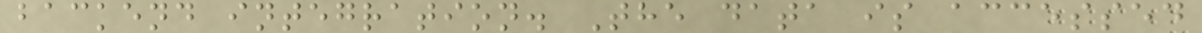backend integration. The data is accessed
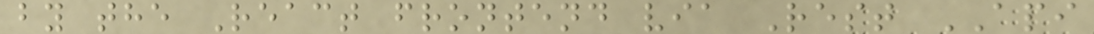by the React frontend via Rest API
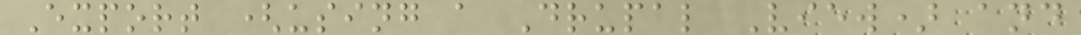Export (using a Drupal View) and
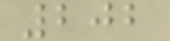202
